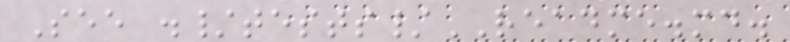See ./tests/README.md.
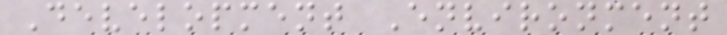Development Environment
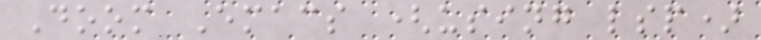Doom Emacs (using lsp)
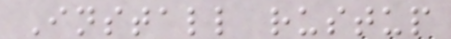Install rustup
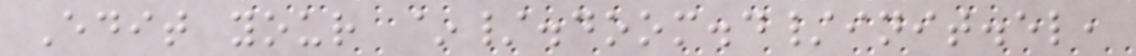Edit your ~/.doom.d/init.el,
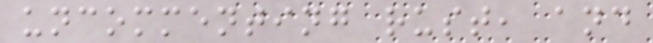uncommenting rust, and
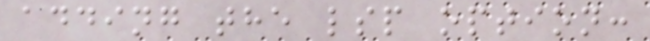adding the lsp option:
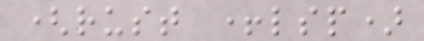(rust +lsp)
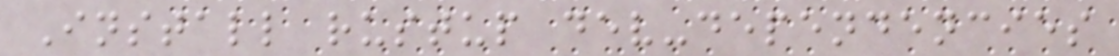Install rustup dev-dependencies
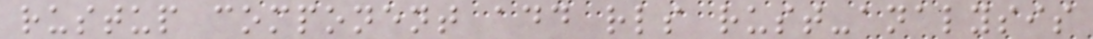rustup component add rls rust-analysis
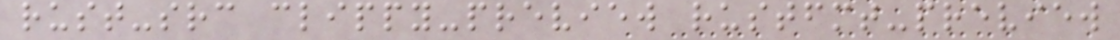rust-src clippy-preview rustfmt-preview
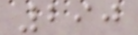290
